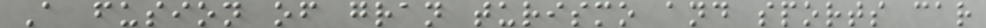A fusion of gran turismo and sports car
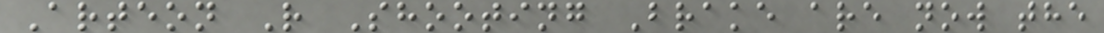Arteon R Shooting Brake are now the
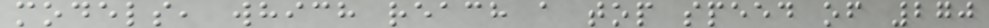models, which reach a top speed of 270
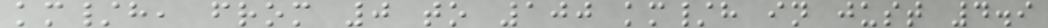km/h, from 0 to 100 km/h in just 4.9
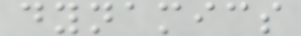dynamics
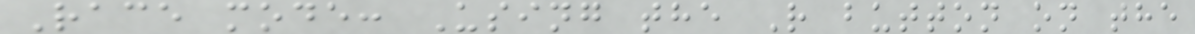Race mode: Using the R button on the
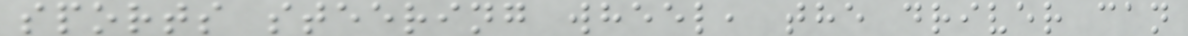sports steering wheel, the driver can
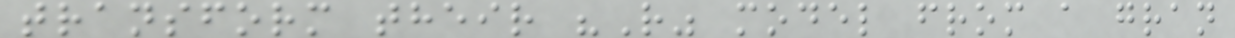transform their "R" model from a gran
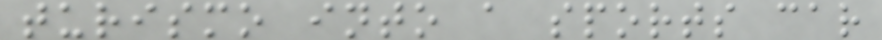turismo into a sports car
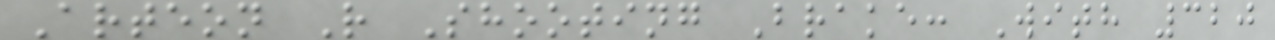Arteon R Shooting Brake: With 320
